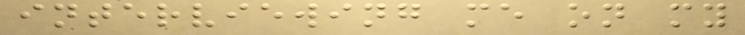interviewing me on my
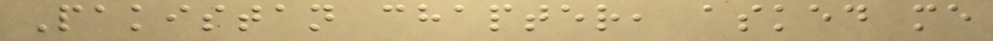Pakistan chapter, asked me
